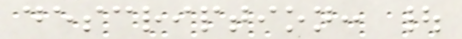description: |
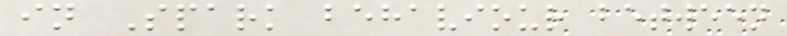in Spark behaviour between
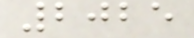2025
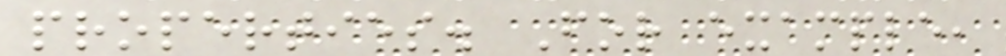properties. For example,
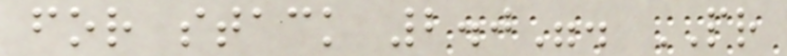for stack 2.0". PR
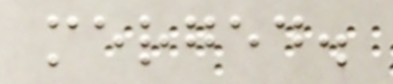merged.
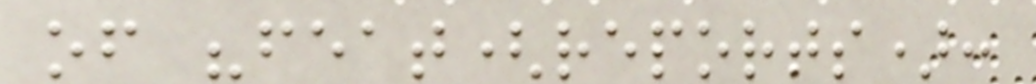of "feat(reports):
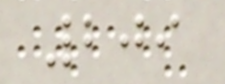209
